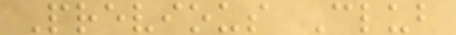Previous Club
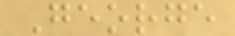George
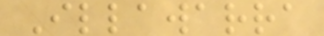Illawarra
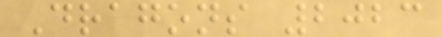Dragons 2023
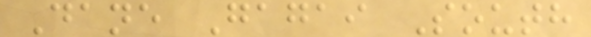Dane Gagai South
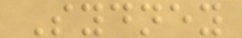Sydney
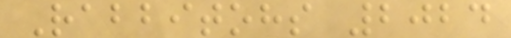Rabbitohs 2024
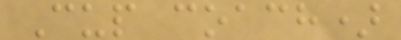Cup coach)
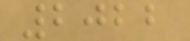2022
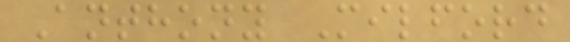Anthony Milford
